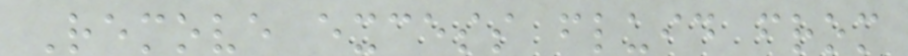Remove excess fluid from
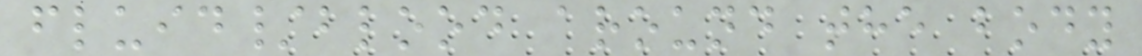fluid/blood around the body
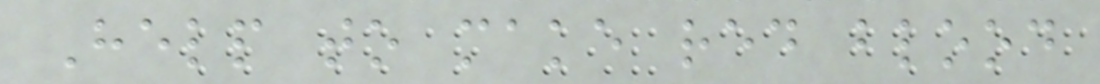Help to make red blood
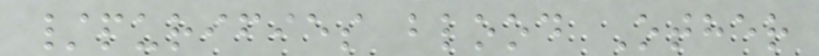/purifies blood Other
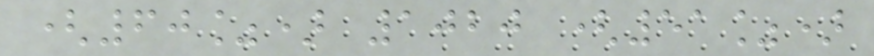(60%) 1020 (51%)
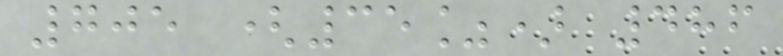705 (35%) 486
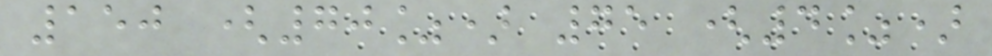150 (70%) 75 (4%)
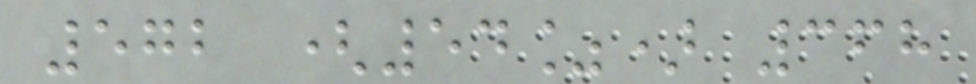572 (54%) 368
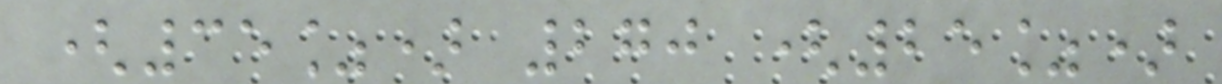(35%) 270 (25%)
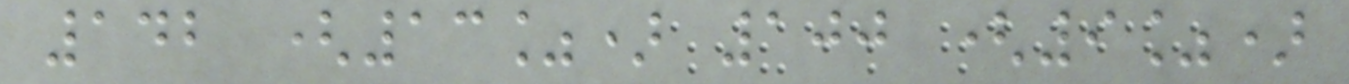142 (13%) 100 (9%)
